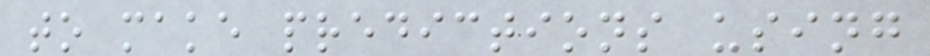to make predictions using
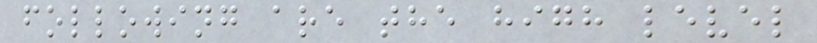following are the high level
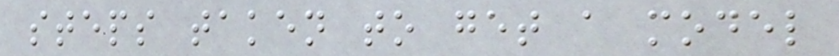steps taken to get a model
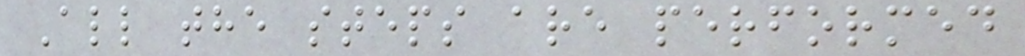All the steps are performed
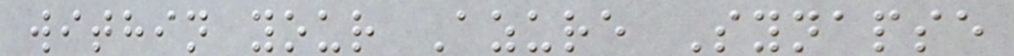within your Azure Synapse
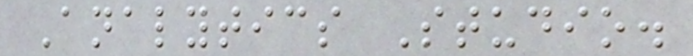Analytics Studio.
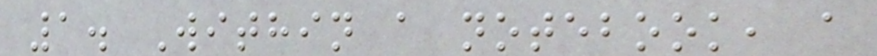1. Within a notebook, a
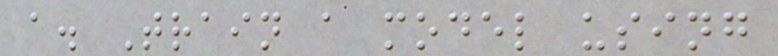a. Train a model using
